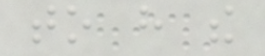to have the
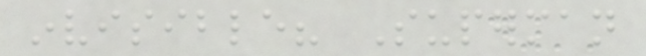invisible? Superman
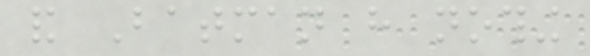and Batman have nothing
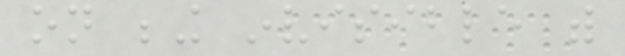on being invisible with
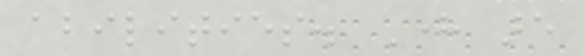abilities. Here are
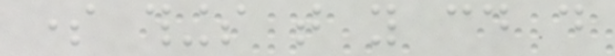some things that you could do
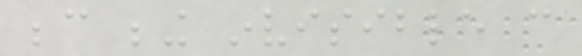because being invisible can
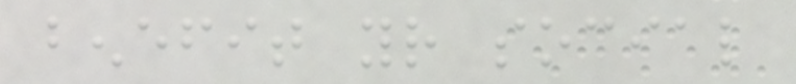benefit your social
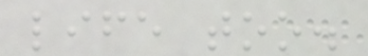life too.
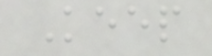Keep
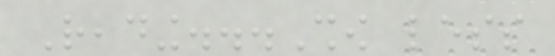Reading...Show less
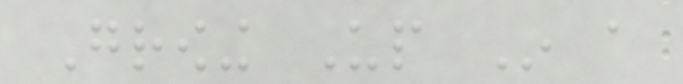Growing Up In a
